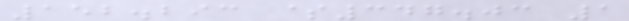152.293 $347.03 1
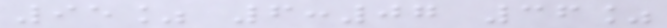95% 6:07 36%
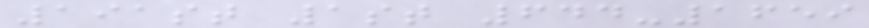191st 1st 644-1659
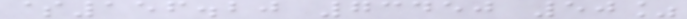$156.20 73450 50%
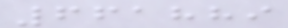661889
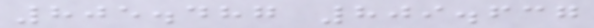805.487 809.637
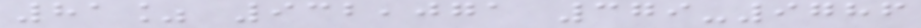81% 932,071 379-9786
